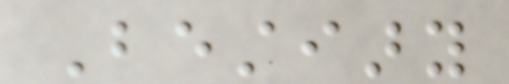Bestiary
